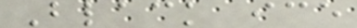Black ice
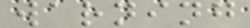warning
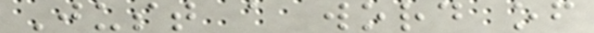Just a word of
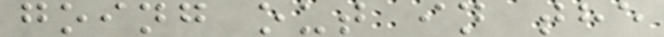going out in the
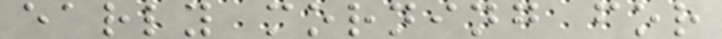early morning for
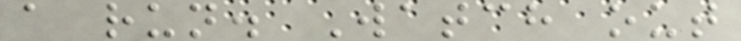a run. Watch out
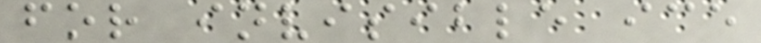for invisible ice
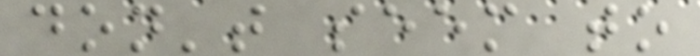don't seem to
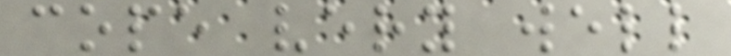cope very well
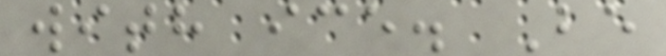with ice. Be
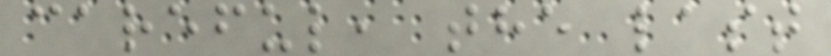careful, the last
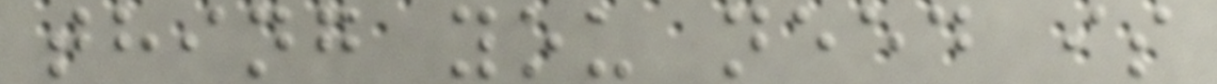thing you need is
